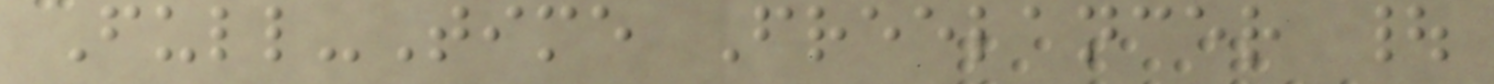Full-Time Freelancer |
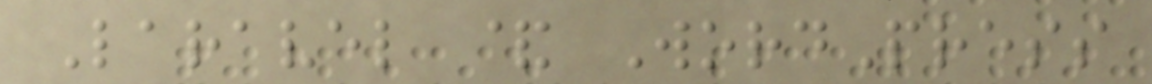Laravel & WordPress
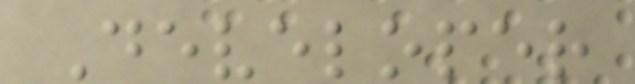Developer
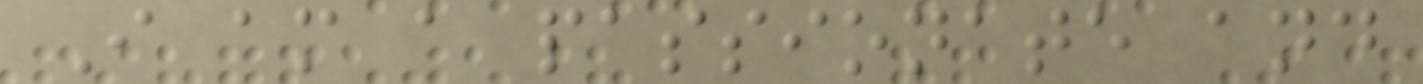I am a passionate and
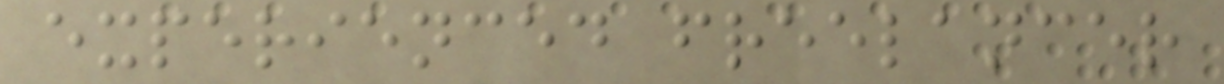experienced freelancer
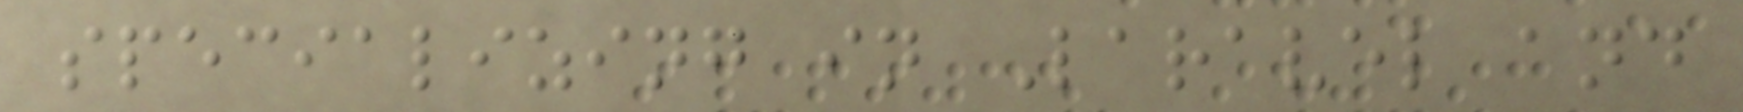specializing in Laravel and
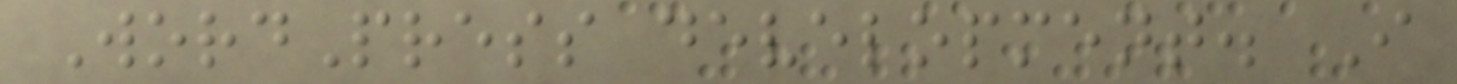WordPress development. I
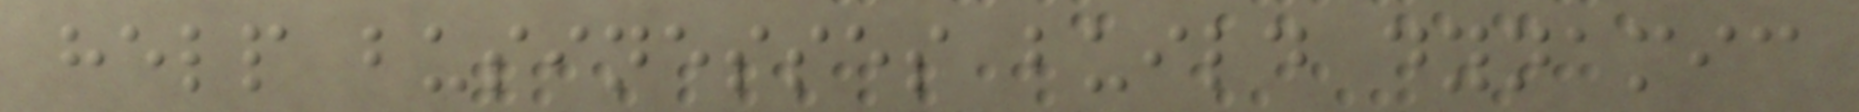help businesses build dynamic
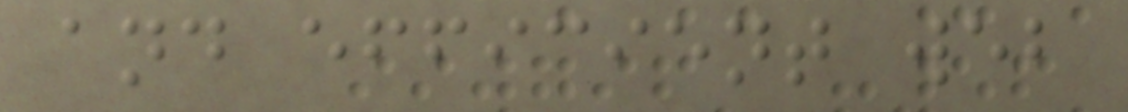and efficient web
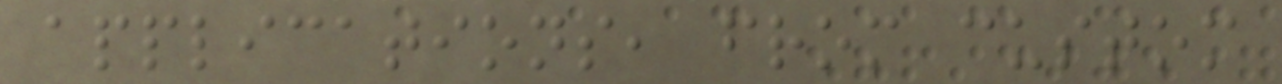applications, from custom
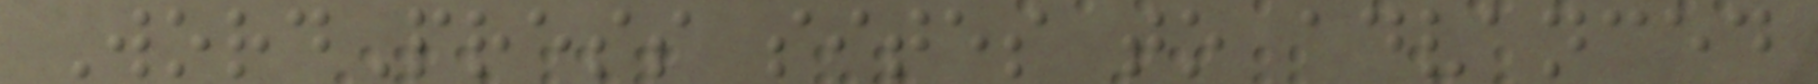WordPress sites to advanced
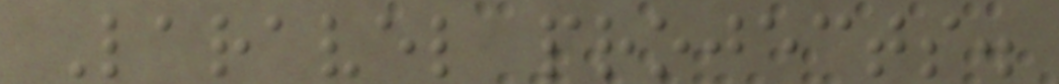Laravel projects.
